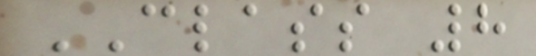CLASS 8
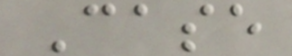Case
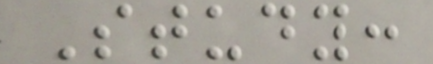Study:
